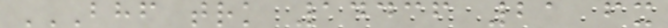BHF TRK 14436 21 FX
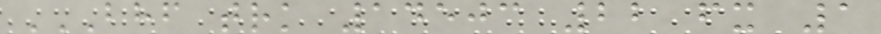BHF TRK 14503 22 FX 1
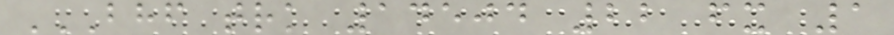BHF TRK 14504 22 FX 1
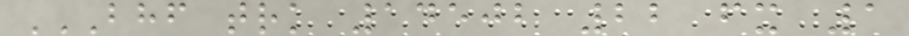BHF TRK 14502 22 FX 1
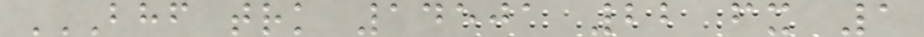BHF TRK 14501 22 FX 1
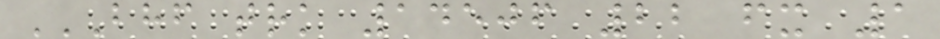BHF TRK 14506 22 FX 1
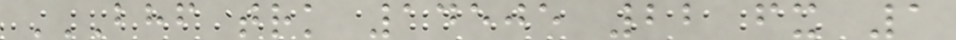BHF TRK 14505 22 FX 1
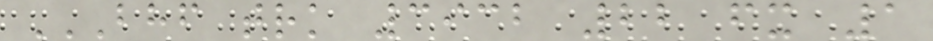BHF TRK 3932 22 FX 1
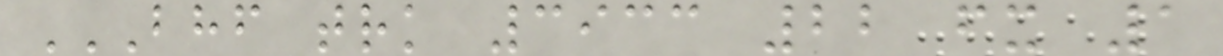BHF TRK 3933 22 FX 1
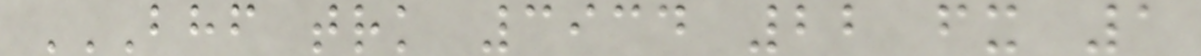BHF TRK 3934 22 FX 1
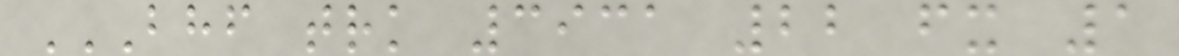BHF TRK 3931 22 FX 1
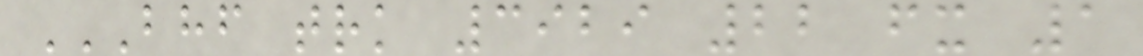BHF TRK 3929 22 FX 1
